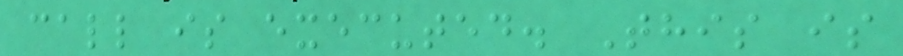call is executed. This is
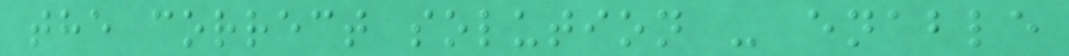the correct solution - enable
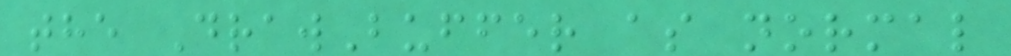the DrawBuffer as normal
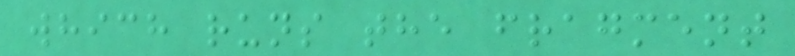which runs the fragment
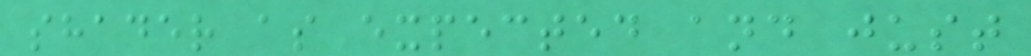shader as expected and just
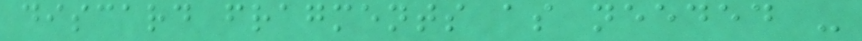discard fragments as needed -
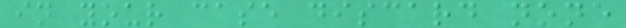in your case discard none
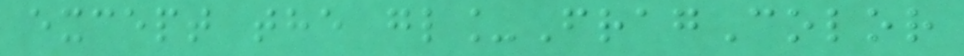except the gl_FragColor
